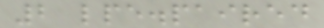2 lpe.paired
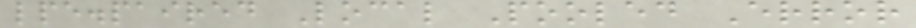lpe.paired Local Pooled Error
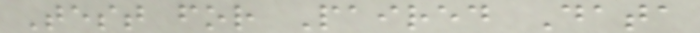Test for Paired Data
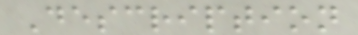Description
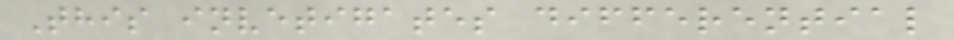This invetigates differential
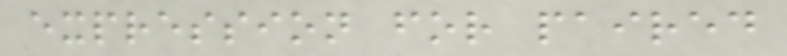expression for paired
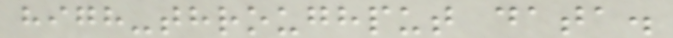high-throughput data.
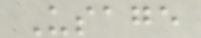Usage
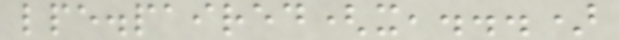lpe.paired(x,...)
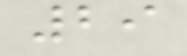29
